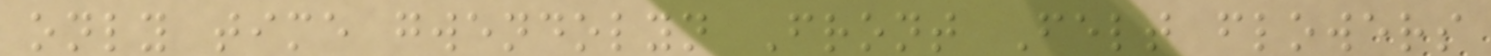only time gwendolyn Front Felt flowers
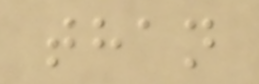than
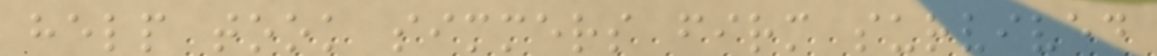help took simmers firm survived
